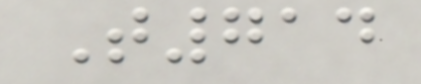T714
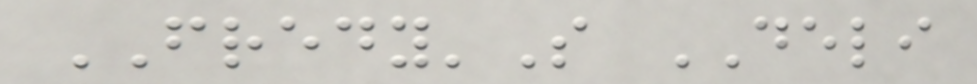FREDY'S DELI
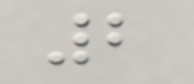2
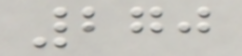270
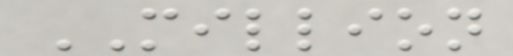MILLION
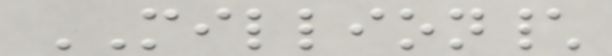MILLION\
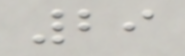29
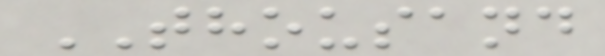THOUSAND
